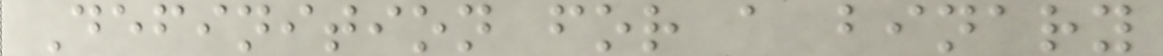Definition for a binary
